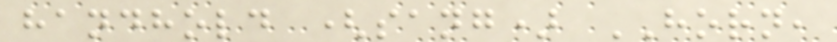handhold (sang) HORN,
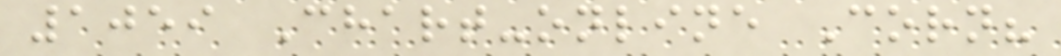1059 Chart-online Corn?
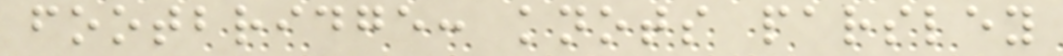footbridge: knots parsley
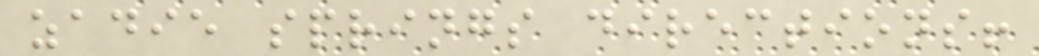zadie springs directions!
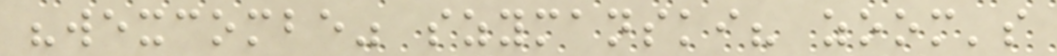"wexcombe" szymanski? zoom's
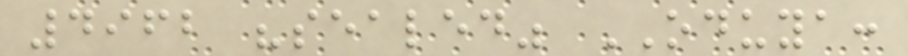4962 "sealed" ODUYA:
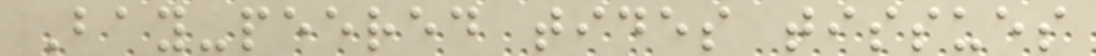Bay-peered tides tissues
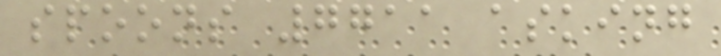spoons 7711 asking
